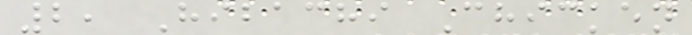2, Hibachi Chicken
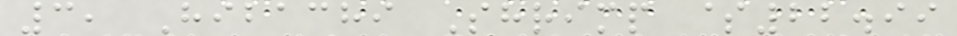3, Hibachi Shrimp $22.99
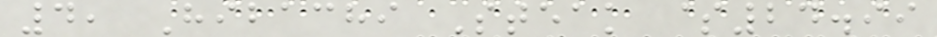4, Hibachi Steak $24.99
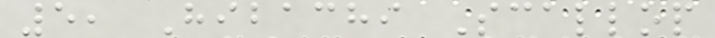5, Hibachi Scallop
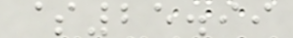$25.99
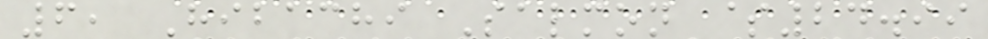6, Hibachi Salmon $24.99
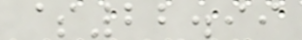$22.99
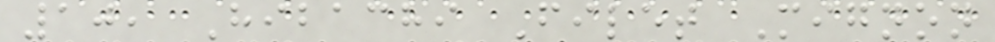10, Hibachi Filet Mignon
